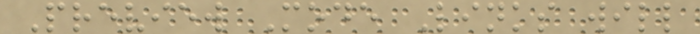Preview Mode Links will
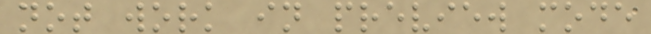not work in preview mode
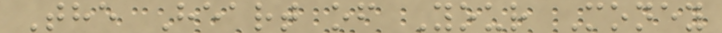The Heart of Your Money
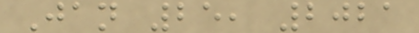Jan 25, 2021
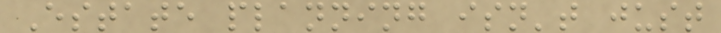Estate planning isn't just
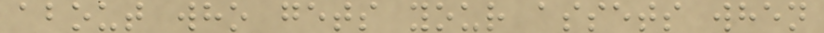about who gets your assets when
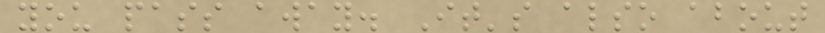you pass away. It's also about
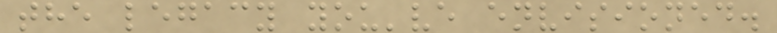the legacy you've envisioned.
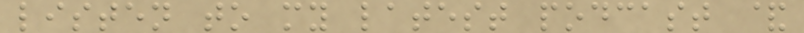listen to my latest podcast &
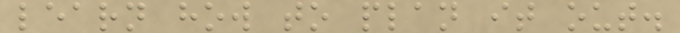learn how to plan it out.
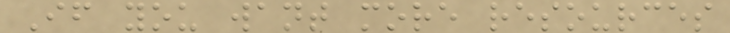If you want more resources
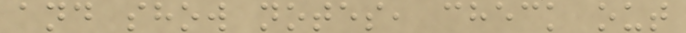and show notes, check out
